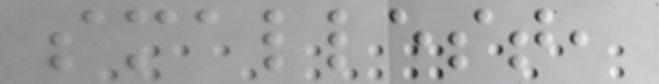smallest,
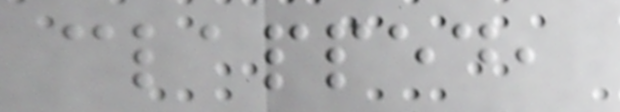clapped,
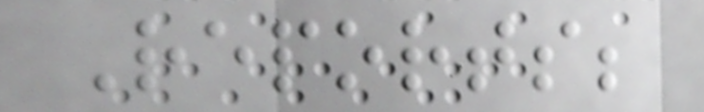Reports;
